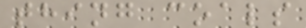thing coals
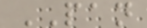PAN
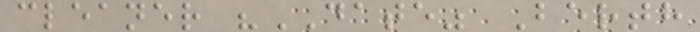cleaner "DATE" Berth
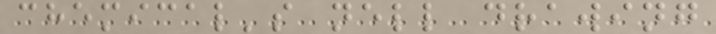chemical's nell drawing
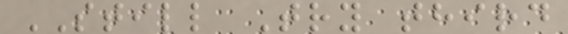STILL Try third
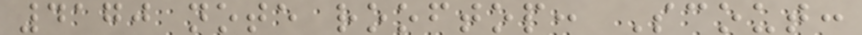4170 note rooftop: Scout:
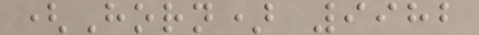(Horn) 9982
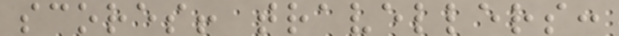scores! travellers:
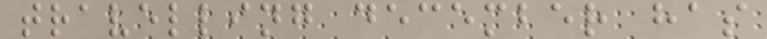travelling december has
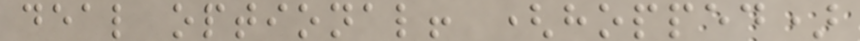deal optional! (hopped)
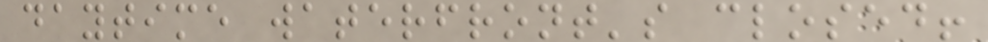daytime waterfront's closed!
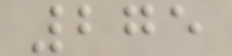275
